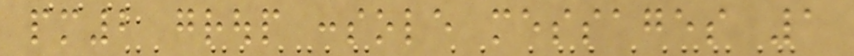pm2 group console messages 1
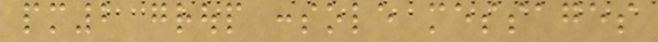pm2 group console messages
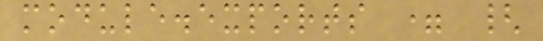module.exports = {
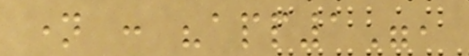name : "app1",
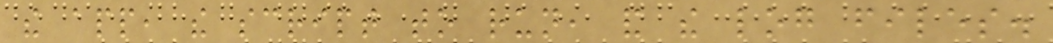the app, the script to run, and the log files.
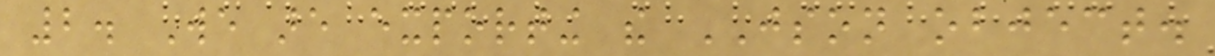2. We are exporting the JSON object.
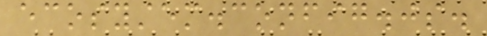ecosystem.config.js.
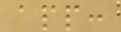app:
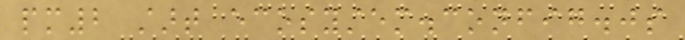pm2 start ecosystem.config.js
